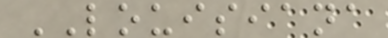LOUISIANA
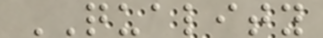QUALITY
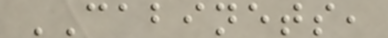CABINETS,
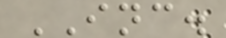INC.
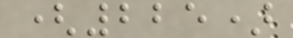(225)
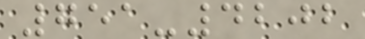751-4202
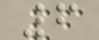6
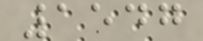1547
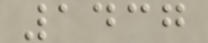1437
